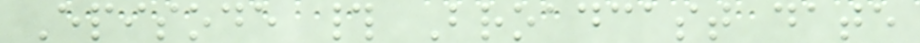Episode # Broadcast date
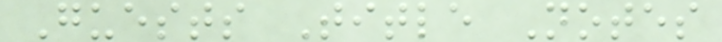Guests Title Notes
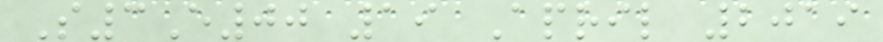S3E00 19 April 2019
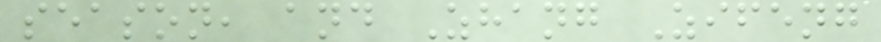season, and Zhang Zifeng
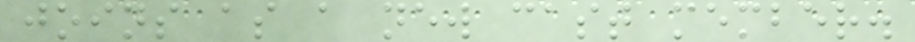joins as a new cast member.
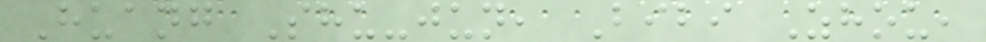Huang Shu-jun, Bibi Zhou,
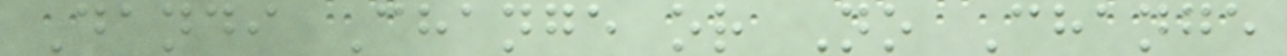Dandi Change or No Change
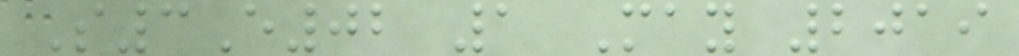S3E02 1 May 2019
